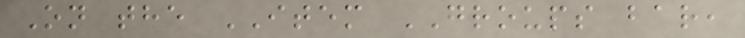On the ITEM GROUPS bar,
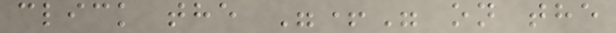click the "+" on the
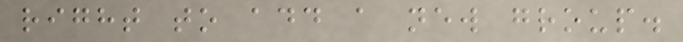right to add a new group.
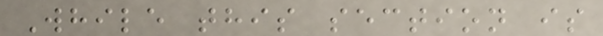While this section is
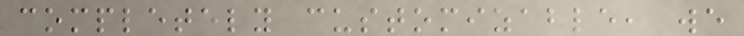completely customizable, we
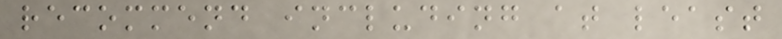recommend including at least
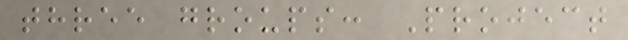three groups: Project
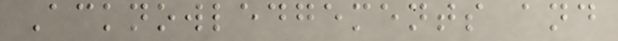Acknowledgements and
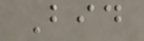Bid
